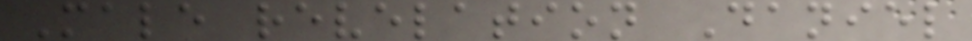Male revelation Daniel
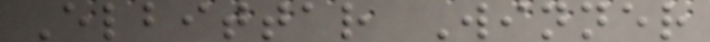Elbittar Winner
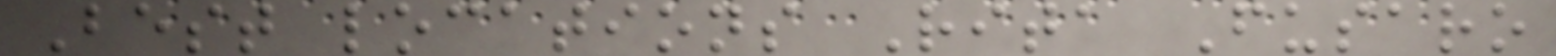Best locations Rita Fusaro
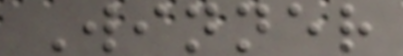Winner
